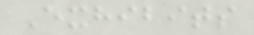Exhibits
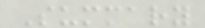Summary
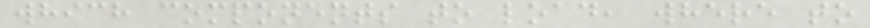which components to load, where to
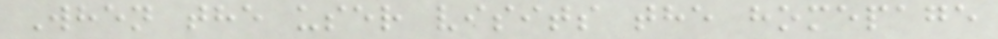When the user visits the homepage
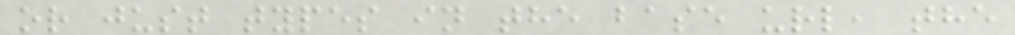or just types in the base url, the
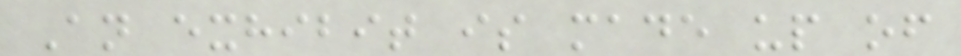An exhibit is made up of
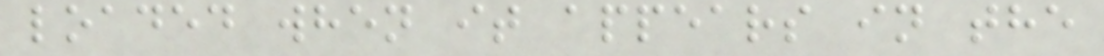loaded when it appears in the
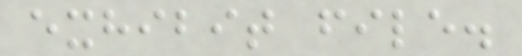exhibit file.
